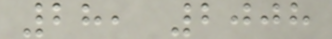28, 2008
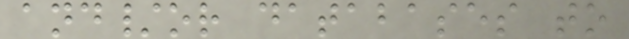and/or databases to
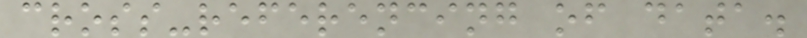cross-referencing of data.
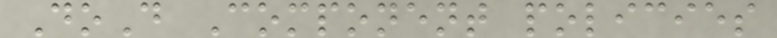DoD Component policies
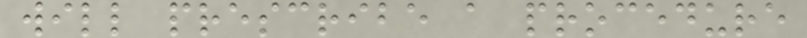will prescribe a procedure
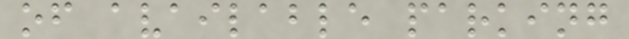of available parking
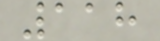118
